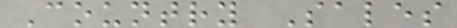Country Sales
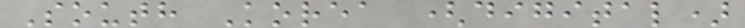South Korea (digital)
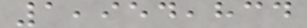1,954,834
